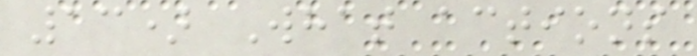13) What actions
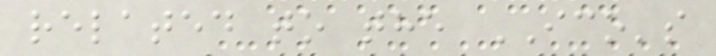related to the ICO's
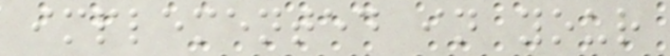implemented in your
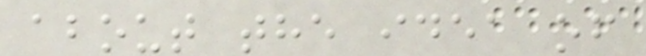about the idea of
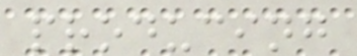producing
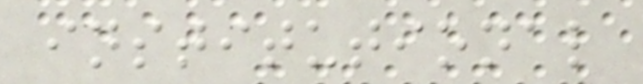institutional
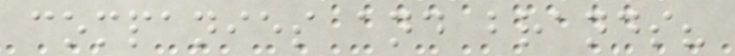companies and brands?
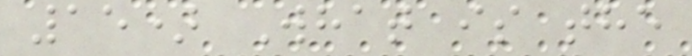15) What is the
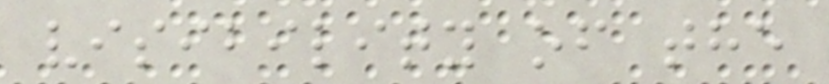visibility of the
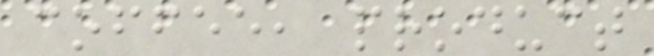coffee, product
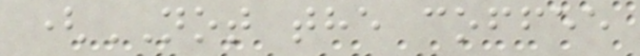(NOT the coffee
